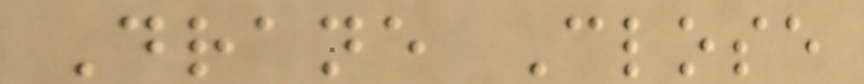Drane Close
